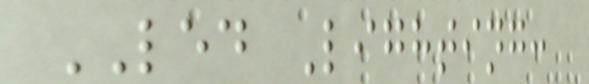LED Lighting:
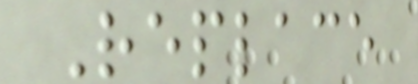Replace
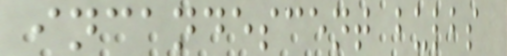incandescent bulbs
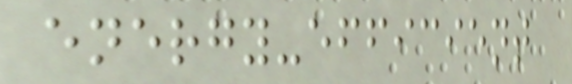energy-efficient
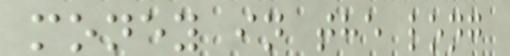money in the long
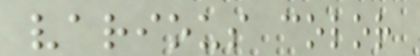various color
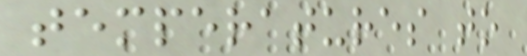temperatures to
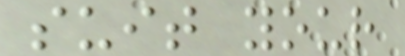suit your
